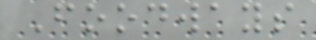Foodways
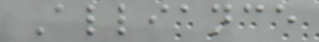Alliance
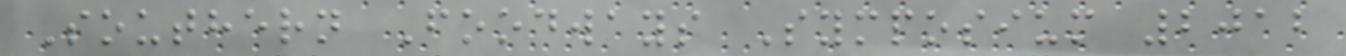Southern Foodways Symposium 2012
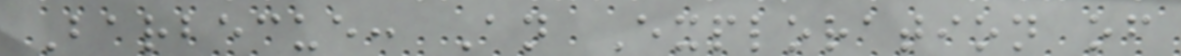Barbecue: An Exploration of
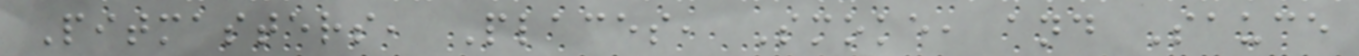Pitmasters, Places, Smoke, and Sauce
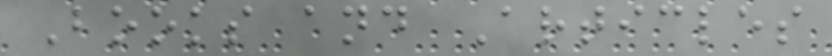Books and Articles
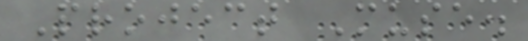Project Muse.
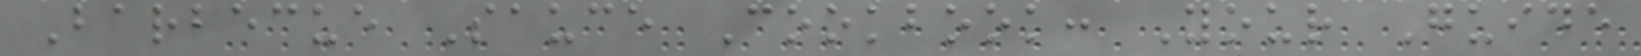Barbecue Sauce Cookbook: Your Guide
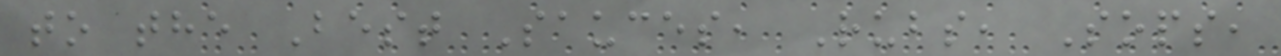to the Best Sauces, Rubs, Sops,
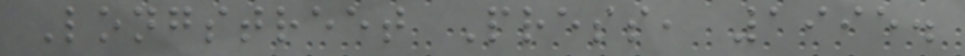Longstreet Press, 1995.
